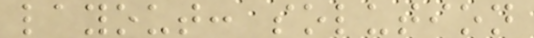layout: solution
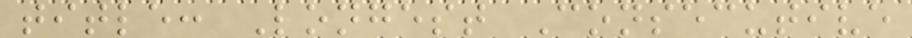title: Longest Consecutive
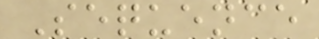Sequence
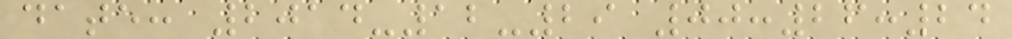date: 2014-12-29 00:26:24
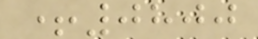+0800
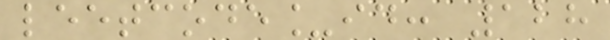leetcode_id: 128
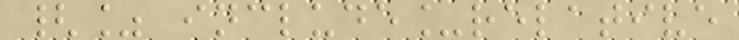{% include_relative
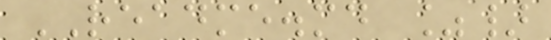README.md %}
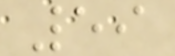59
